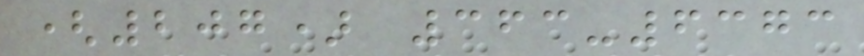(207) 363-6373
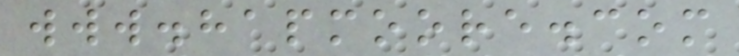www.hapmoore.com
